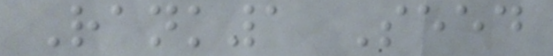Rank1 Seed
